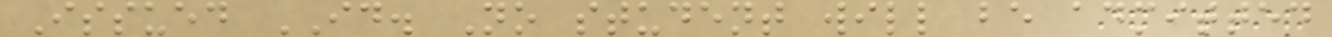Issued ID. No student will be admitted
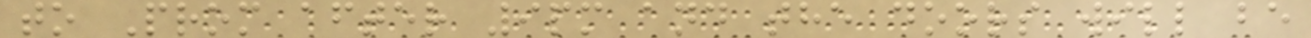to Prom after 9pm and the doors will be
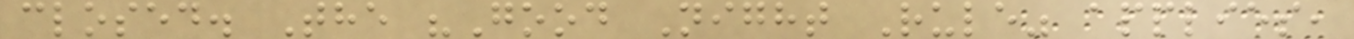closed. The "Good Night Rule" applies,
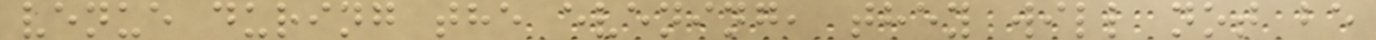venue during the evening, they will not be
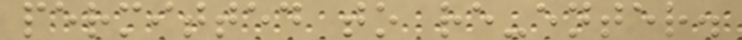permitted to re-enter.
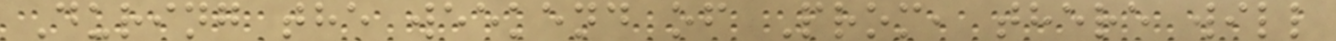During the weekend of Prom, there will
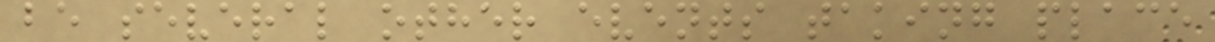be several other events taking place
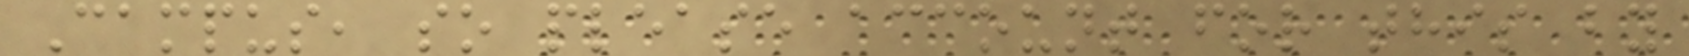Campus, so please account for this by
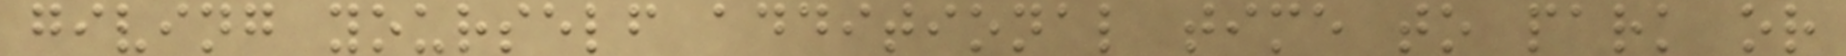giving yourself additional time to park or
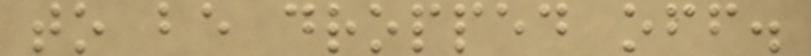to be dropped off.
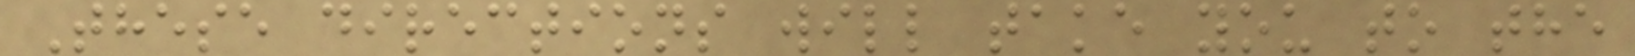These directions will take you to the
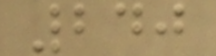240
